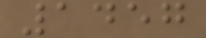1457
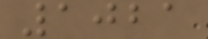1021
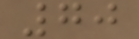70
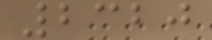2320
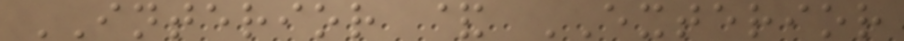INTERIOR & EXTERIOR
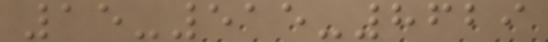15-515-8629
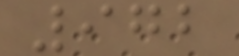972
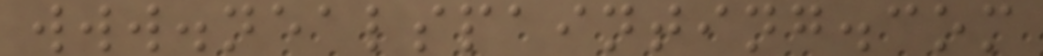www.nealspainting.com
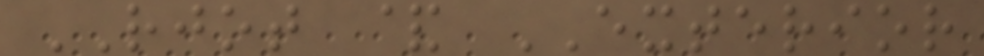RJOT & EXTERIOR
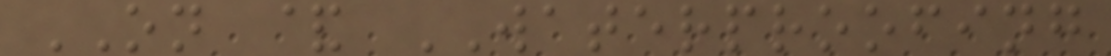ON & WATERPROOFING
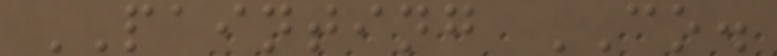PAINTING CO.
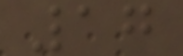17
